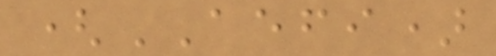(AEFI)
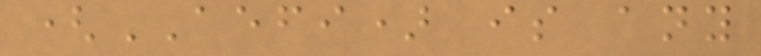(AEFI) is any
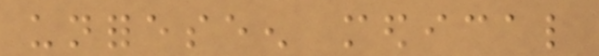unforeseen medical
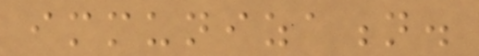immunization.
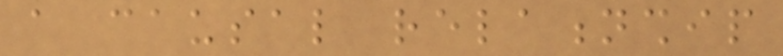a causal relationship
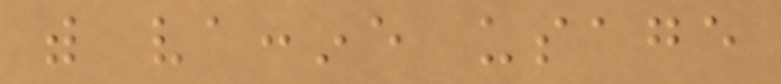with vaccine usage
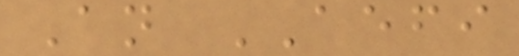An AEFI
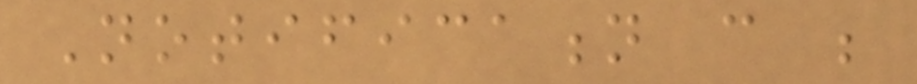Notification can be
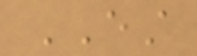EST
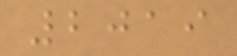2019
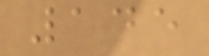145
